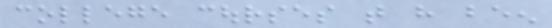college courses that have been
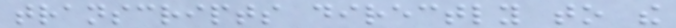transcripts directly to the
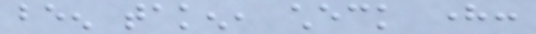been taken, check here:
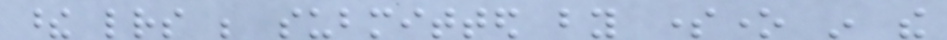these letters be submitted by someone in the
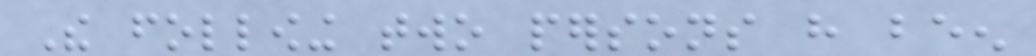The following two persons have been
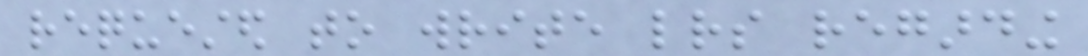requested to write letters regarding
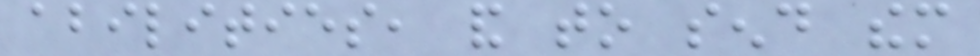abilities, and to send them
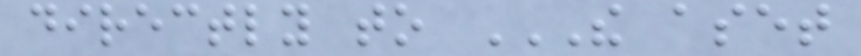directly to THE ASET
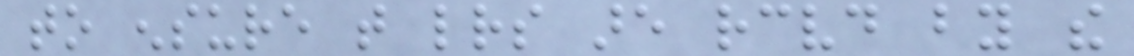to ensure that letters are received by the
